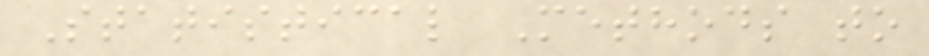Statistical Methods to
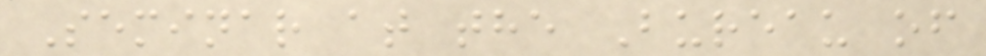Seminar at the Bureau of
